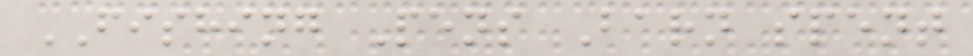FISHING Pens Barn spent
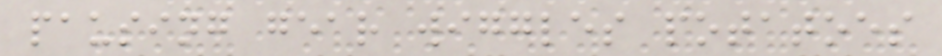pausing gear wiggles potatoes
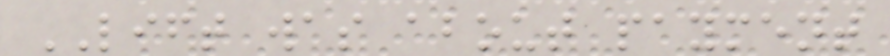LIFT was about payment
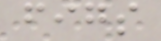figs
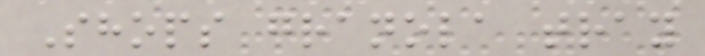Shops granola tray
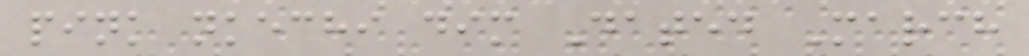pink nkechi dim Dated March
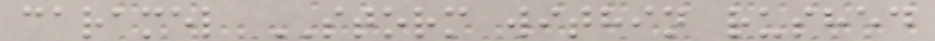caramel STORM within rushed
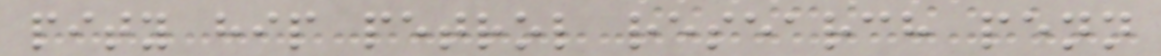pity hip petrol research penn
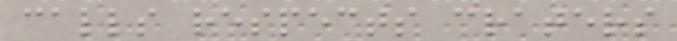calls respects craters
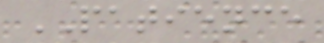PATIENCE
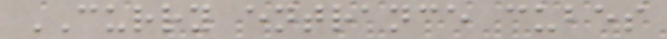CURRY entrance cubes
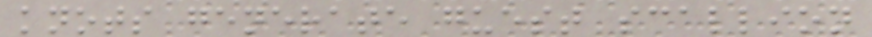knots generate guest scallion
